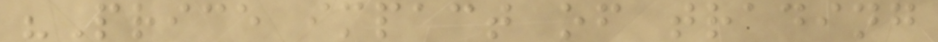"Price impact of trading
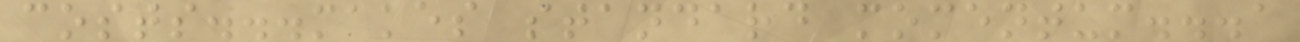costs...makes standard momentum...a
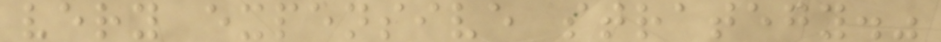very expensive strategy."
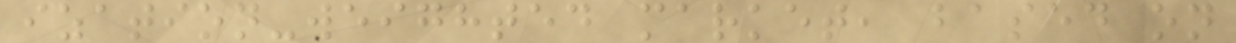ization-weighted market, based on
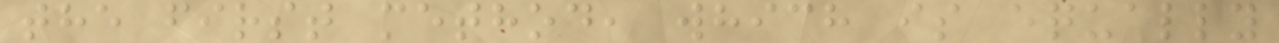the first method, which is equally
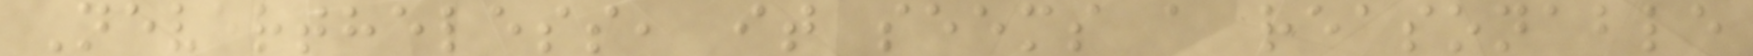Nevertheless, it seems a reasonable
